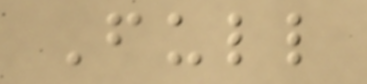Full
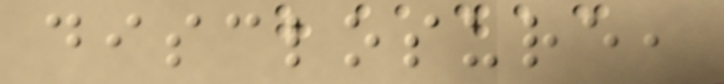disclosure,
